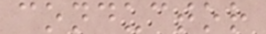conductor
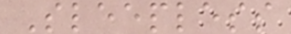Sleepless
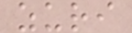zuri
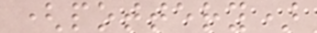(pottery)
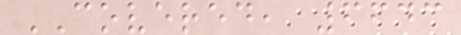COVERED, 6643
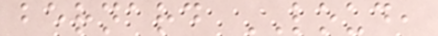bernard LOUD,
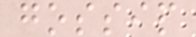gossip
